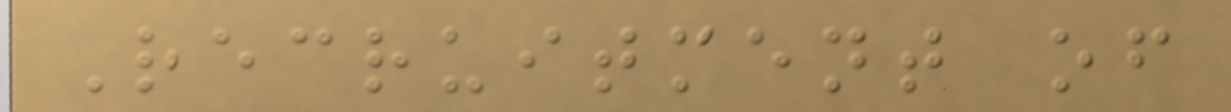Recruitment of
